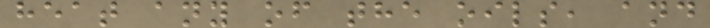heat any of the oils, and
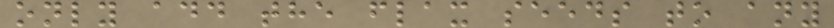only add the flax seeds to any
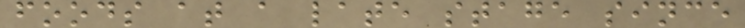foods at a late stage since
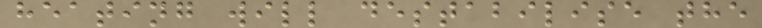heating will destabilise the
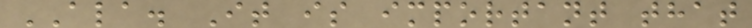ALA. It is important that
